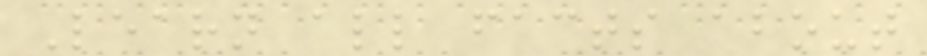Learn all facts about
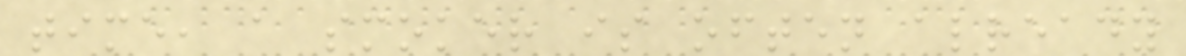time, a smoker is often already
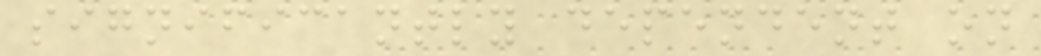significantly dependent on
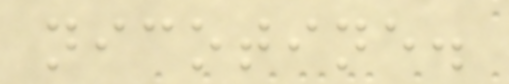nicotine.
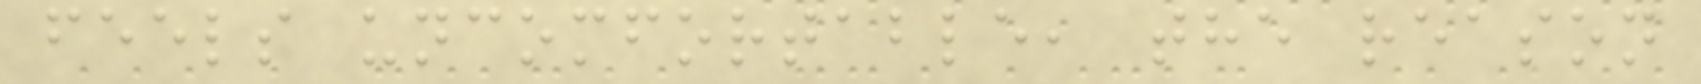feels uncomfortable, the reason
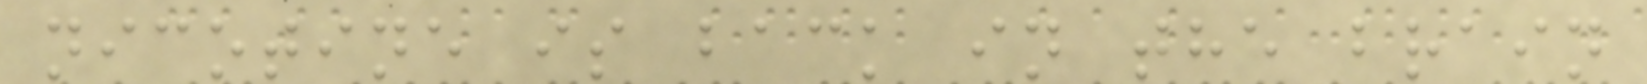nicotine is back in the brain
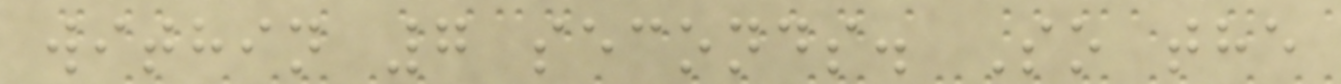within 7 seconds. So the
